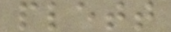plett
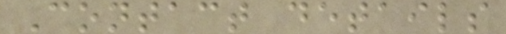Contact details
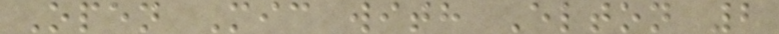Open Mic with Elton 2
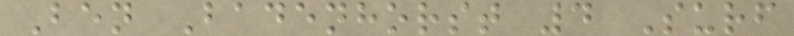Ben Badenhorst 4 Surf
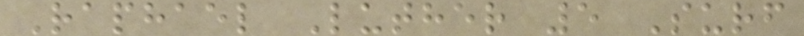Raphael Luther 5 Surf
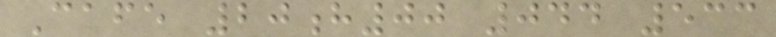Cafe 20h00 044 533
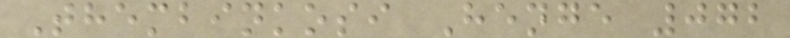Thembinkosi Henge 072
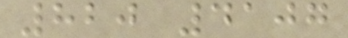820 4107
